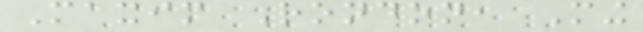Maxim Rondon, Ming
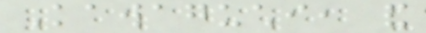Kawaguchi, and
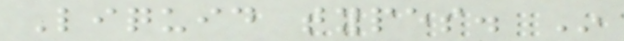Liquid types. In
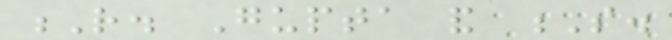R. Gupta and S.
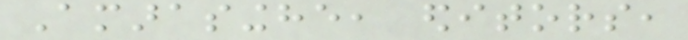Amarasinghe, editors,
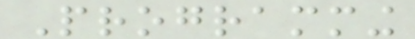Programming
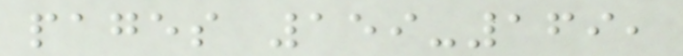pages 159-169,
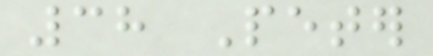38 Peter
